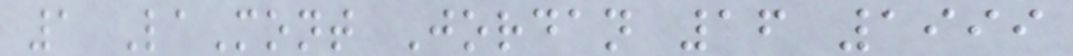1 LaMont Jordan 16 1999
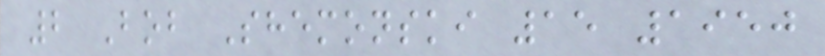2 Bob Shemonski 15 1950
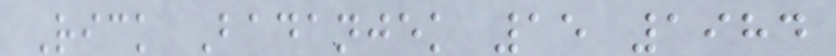Rick Badanjek 15 1984
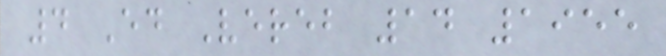4 Ed Vereb 14 1955
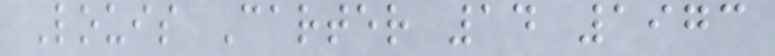Louis Carter 14 1973
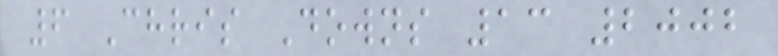6 Chris Downs 13 2002
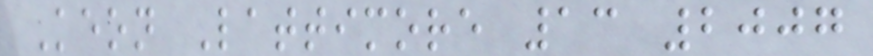Keon Lattimore 13 2007
